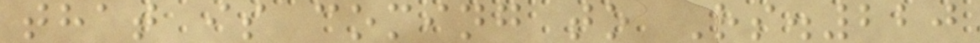that is coming to Rs.220
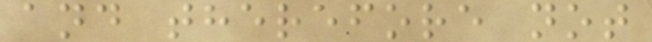and therefore not
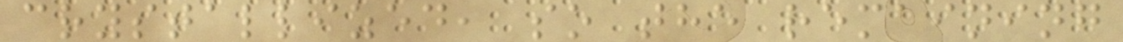crystallized, so the remaining
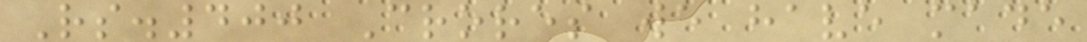Rs.400 Crores we have made
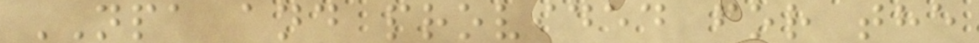NPA and provided for the
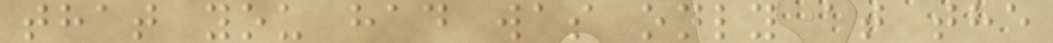that you had was only at the
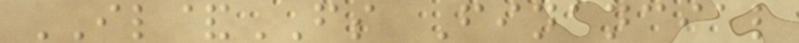IL&FS Financial
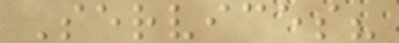Services?
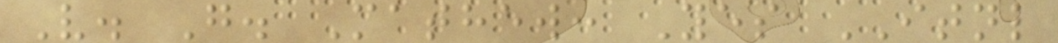V. G. Mathew: Yes ITNL
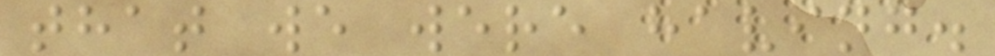that we were having.
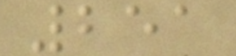251
